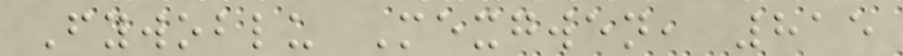Fywoblu Mexgwen, 815
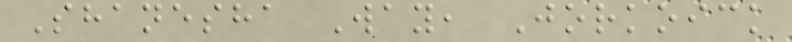Shanesha Way, Jorkoick
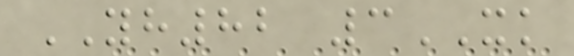YH82 3XK
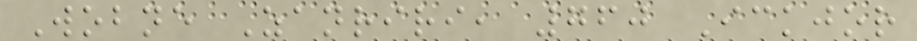Wobne Zanriri, 760 Ickjor
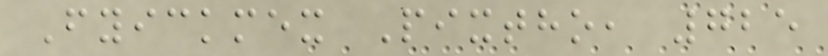Fyickmex Pixtho, 725
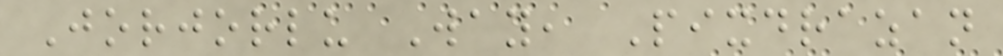Jorjorlu Way, Pixdrazan
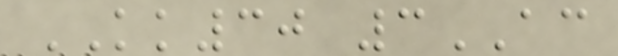KK30 3AC
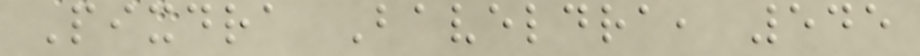Pixdra Baveldra, 545
